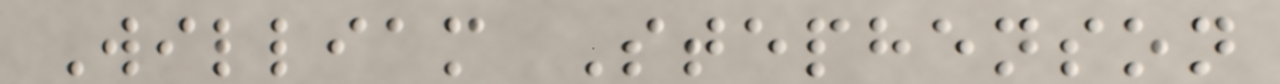William Stephenson
